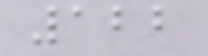122
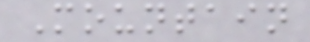Mountain
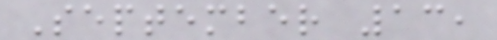September 13,
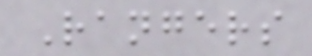Rangers
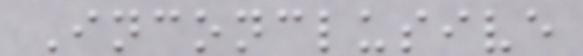Inconclusive
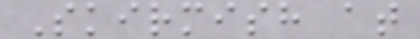Skirmish at
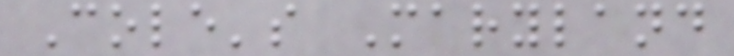Cole's Maryland
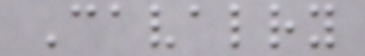Cavalry
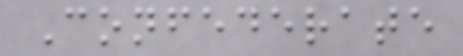Confederate
